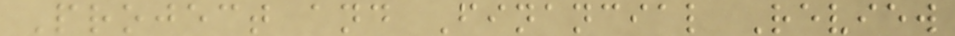Project and Financial Review
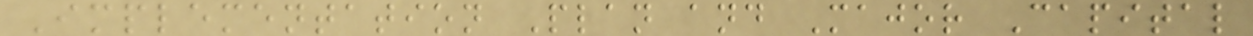Implementation Plan and Major Capital
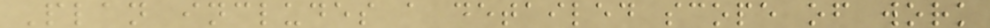Plan includes a detailed scope of work
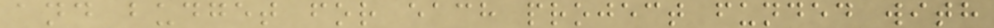and budget for each project funded with
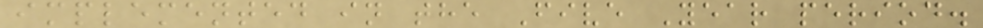implemented in the Five Year period.
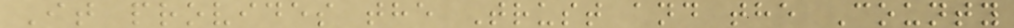It provides the Trust and the County
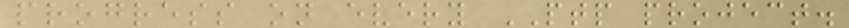progress on every PTP project.
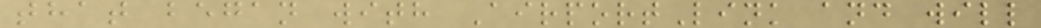that began with AirportLink and will
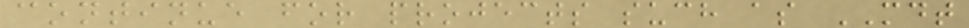continue for projects such as MDT
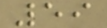59
